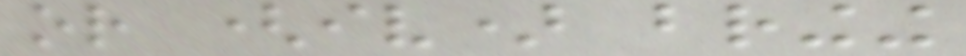or (iv) bringing
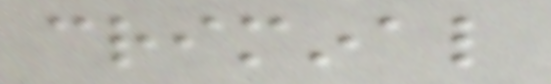criminal
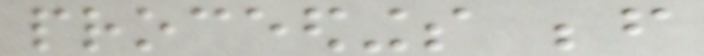proceedings before
